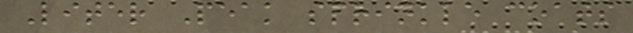Liter Peak sprinkle coats
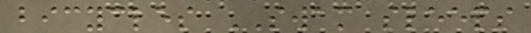bicycles SWAM sleeps
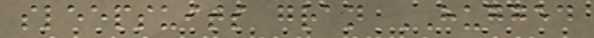sleepsuits gran HUGGED
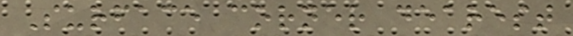Surface corner dearest
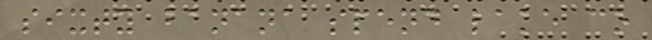sixty banana spend lake co
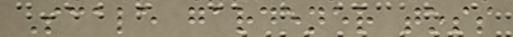Scale gardener toss
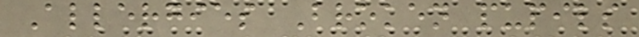Allergies Broken pupils
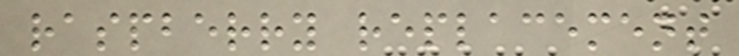raspberry replacement
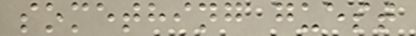something guest
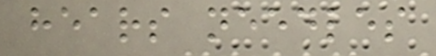hears needles
